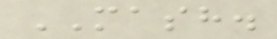MASH.
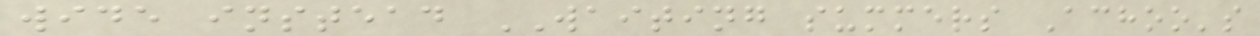wide instead WAITING summers Achoo's
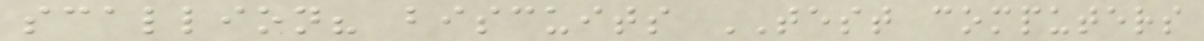scallion? biscuits TEST computers
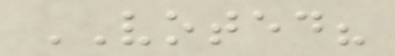VOTED?
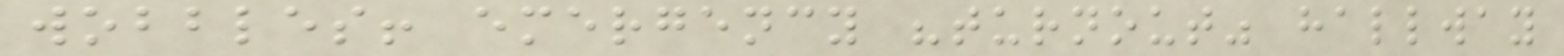wobbles! emergency "turnout" hallway
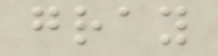gray
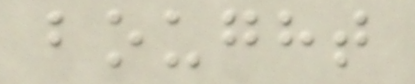bought
